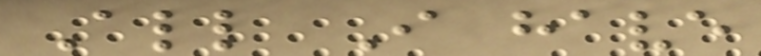All I have
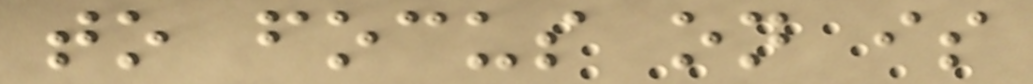to focus on is
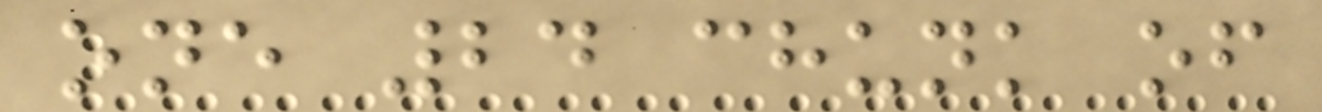one 24 chunk of
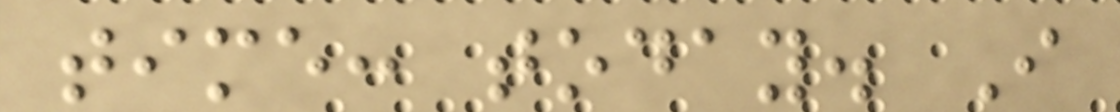time: today. I
